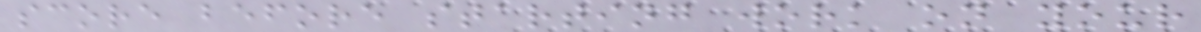score before starting work on your
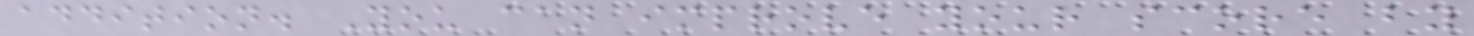addition. You can improve your score by
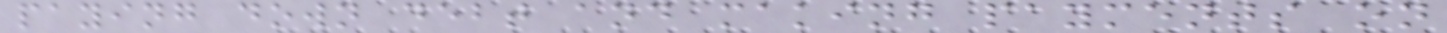paying down debt and making payments on
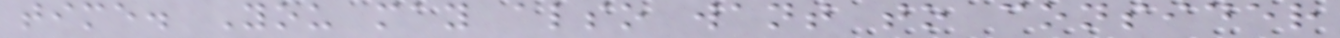time. You may also want to consider
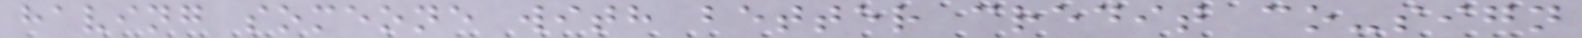having someone with better credit co-sign
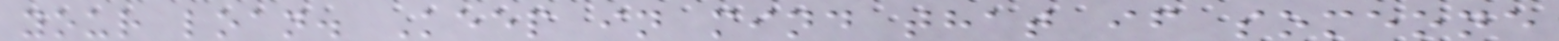your loan. Keep in mind that if someone
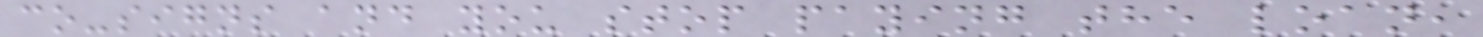co-signs and you stop paying the loan,
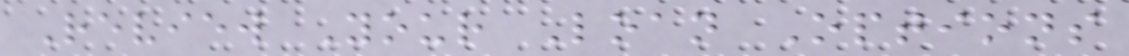Review Your Loan Options
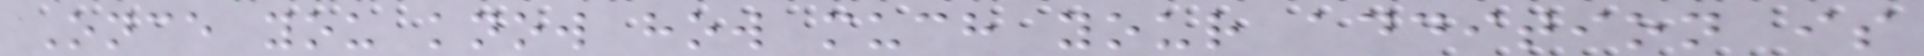Once you know how much your addition is
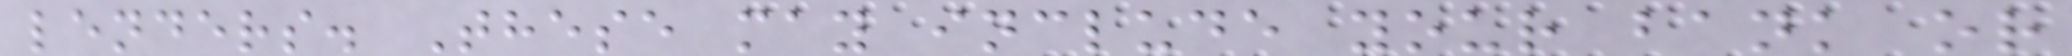lenders. These may include your bank or
